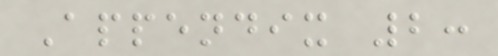Appendix 2:
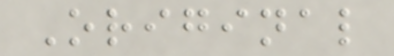Original
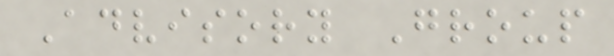Advisory Group
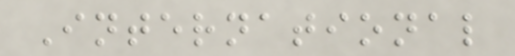International
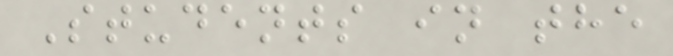Students in the
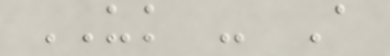UK - A
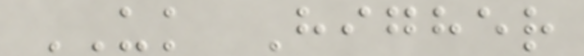UK Higher
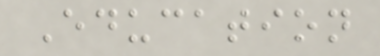Education
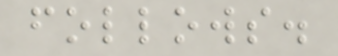follows.
